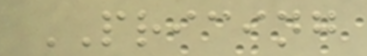PRICING
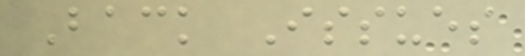Back Issues
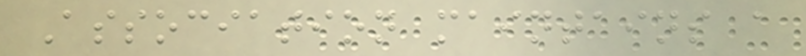Association maintains a
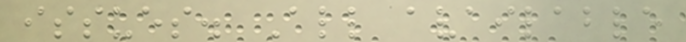issues. All available
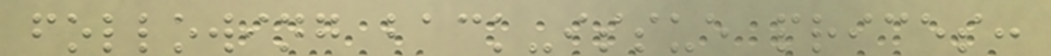following back-issue prices:
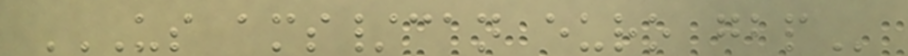US AMS/CAN EURO GBP
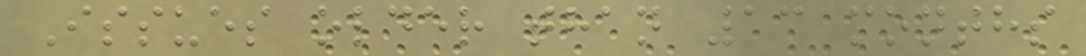Issues older than 13 months
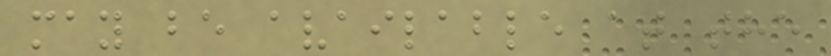may be available at the
